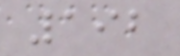192
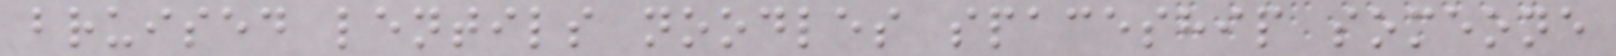bruised lentils noodles spaceship someone
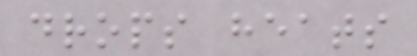drops heats
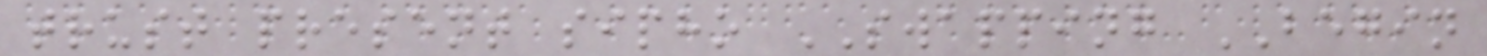trust present sipho SWAPPING BEGIN
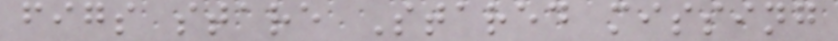figs stare Stared missing
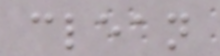clean
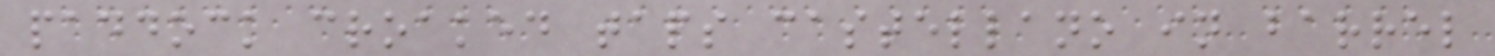paddock croaked taps castellano in barrel
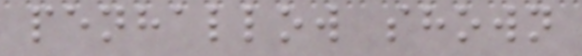penhallow shown
